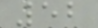52
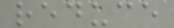reduce
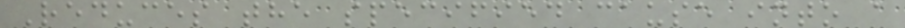Reduces the specified cause into a
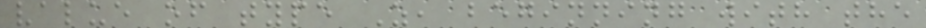value of type Z, beginning with the
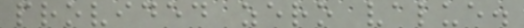provided zero value.
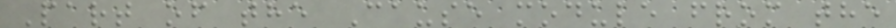Part of the Cause module from the
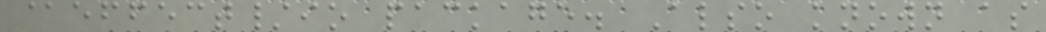@effect/io package. Also known as
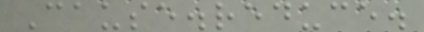Cause.reduce.
